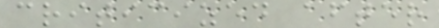criticized after
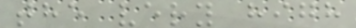the very high
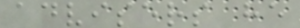advisers he
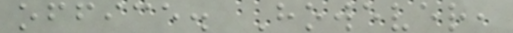office. However,
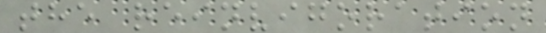the reinvigoration
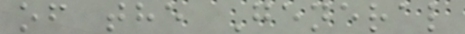of the General
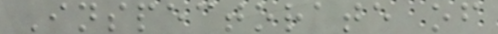Inspectorate of
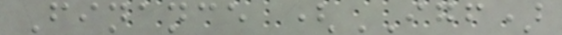Finance (IGF)
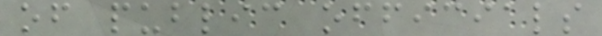of public officials
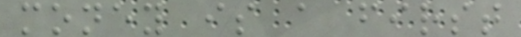money is a first
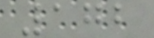172
